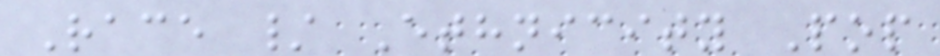Race / Ethnicity Pop
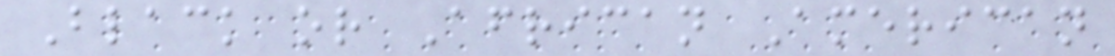Black or African American
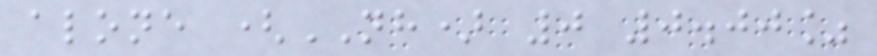alone (NH) 0 0.00%
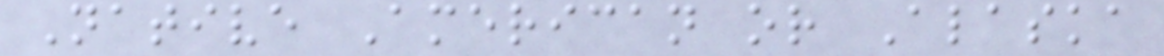Native American or Alaska
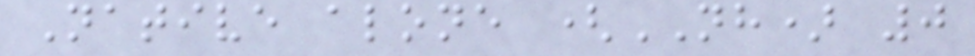Native alone (NH) 0
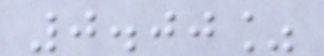0.00%
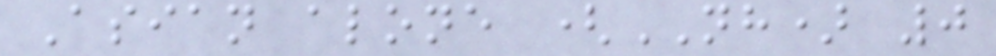Asian alone (NH) 0
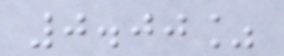0.00%
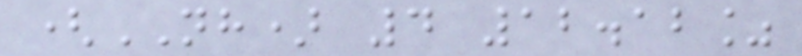(NH) 4 12.12%
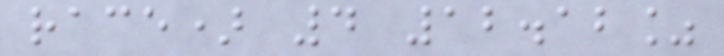race) 4 12.12%
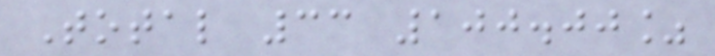Total 33 100.00%
